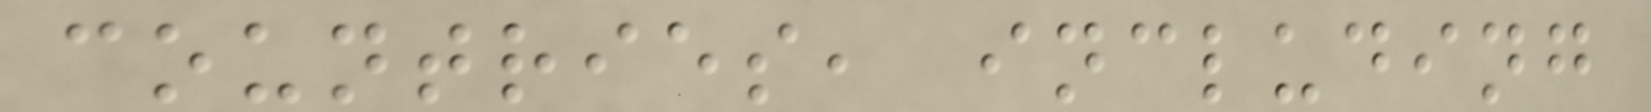countries, including
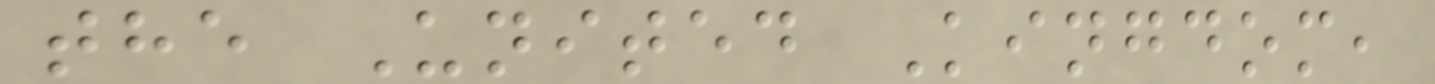the United Kingdom,
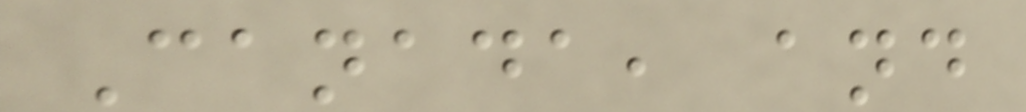Canada, and
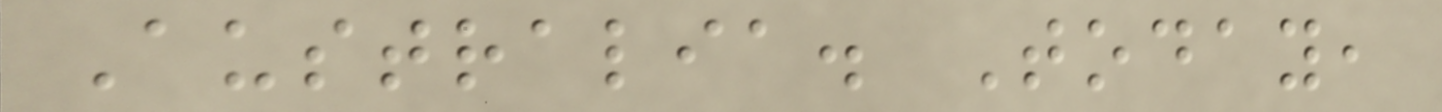Australia. Today,
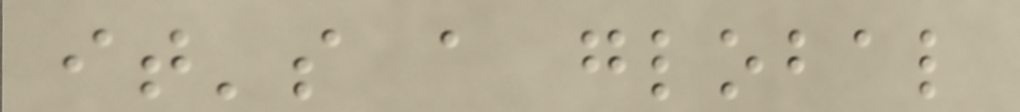it's a global
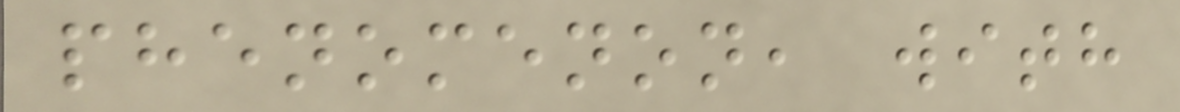phenomenon, with
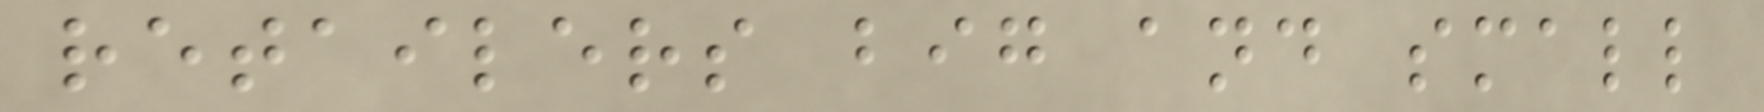retailers big and small
